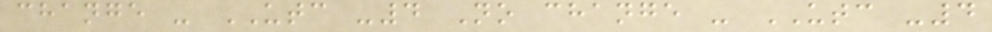change - UTC -4 No change - UTC -4
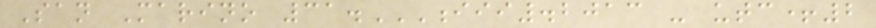San Marino 31.III.2013 - UTC+2
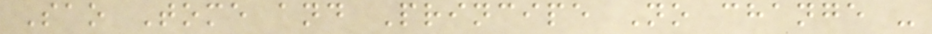Sao Tome and Principe No change -
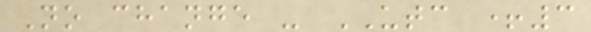No change - UTC +3
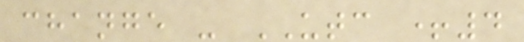change - UTC +4
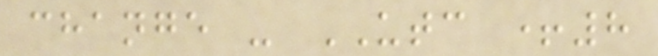change - UTC +8
